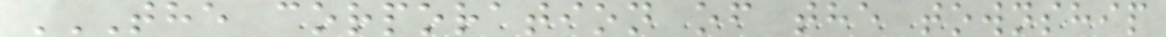THE CORPORATION OF THE TOWNSHIP
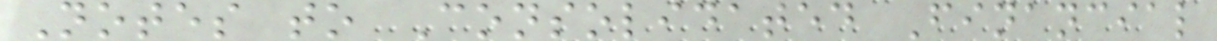Notes to Consolidated Financial
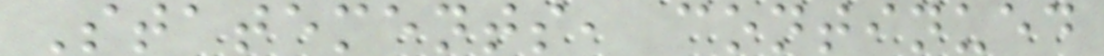Statements, continued
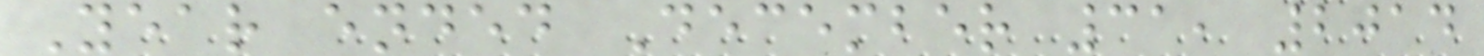Year ended December 31, 2014
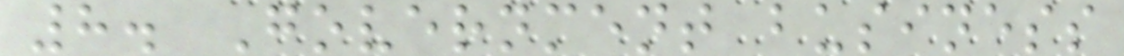8. Government business
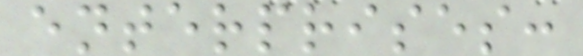enterprises:
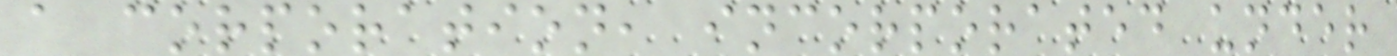a corporation, incorporated under
